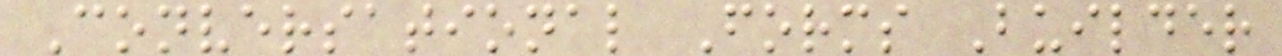Conversational Forms Builder
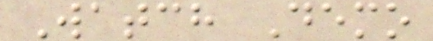Watch Demo
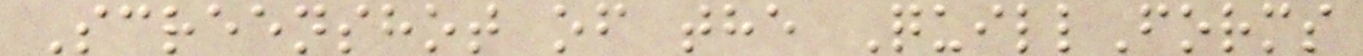Screenshot of the QuillForms
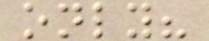only?
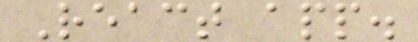React app.
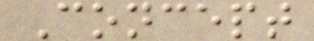Concept
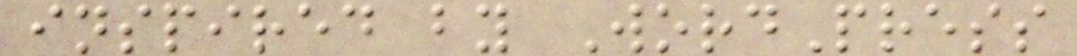inspired by WordPress
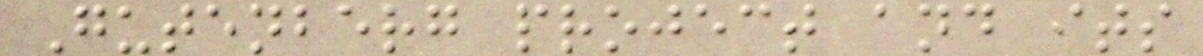Gutenberg project and its
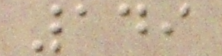149
